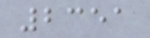2351
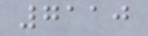7110
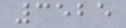3525
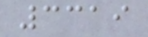3319
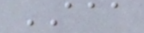AAA
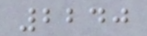2240
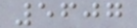5607
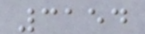3154
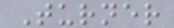Turner
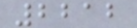2212
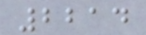2214
